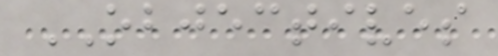OBJECTIVES
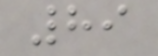89
